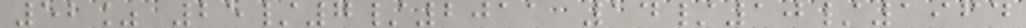52% 25/7/2011 14/10/1964
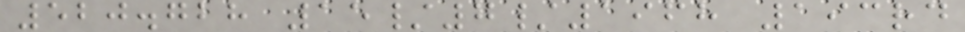520.728 15/7/1968 193rd
